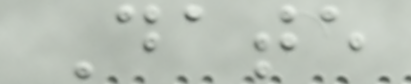Date
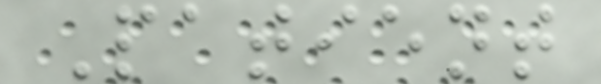Patient
